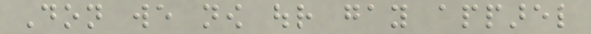Don we now our gay apparel
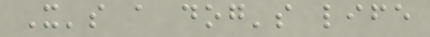It's a dog's life
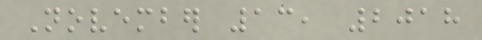November 13, 2018
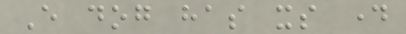Every dog has its day
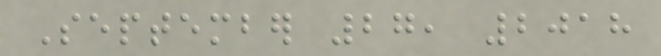September 27, 2018
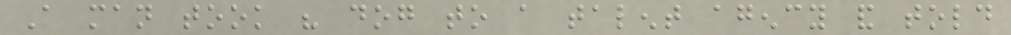A man took his dog to a talent agency and told
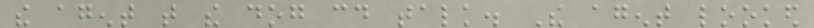the agent that the dog could talk. The agent looked
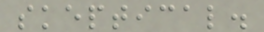skeptical.
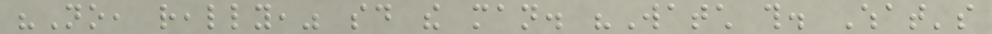"No, really," said the man. "Watch this. What's
